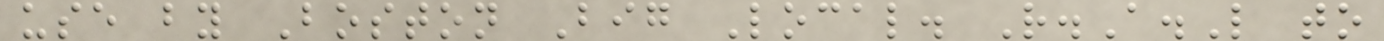use by Boston Big Local. R.A.L to
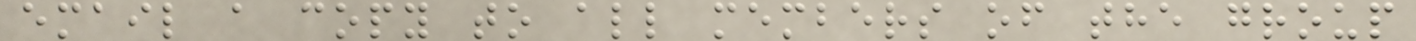email a copy to all members of the group
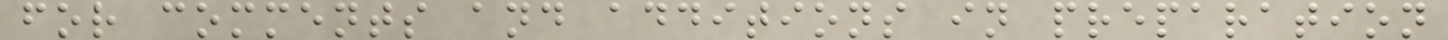for comments and additions in preparation
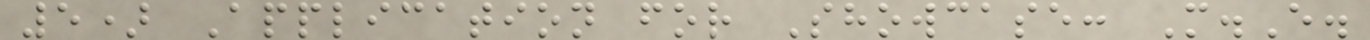5) Application for Showcase: M.E.
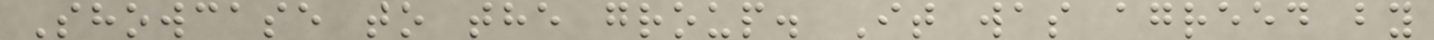Showcase to the group. It was agreed by
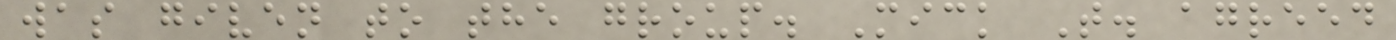was given to the group. Mick T. agreed
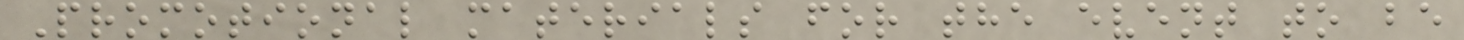Promotional materials for the event to be
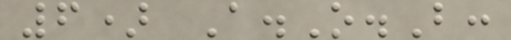6) A.O.B:
